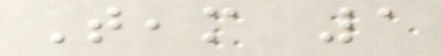Team 1
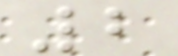2
